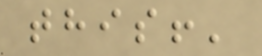this!'
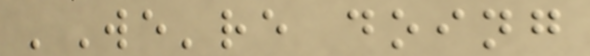'We're doing
